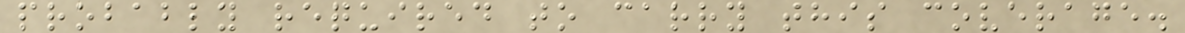probably required to carry this coverage.
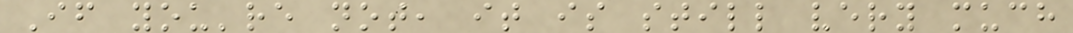If you're not, it is still very much
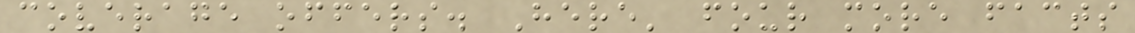coverage offers. Here' four more facts
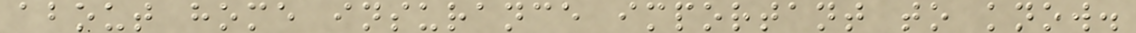about home insurance important to know.
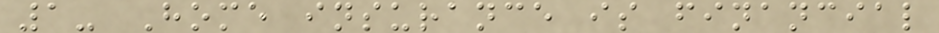1- Home insurance is financial
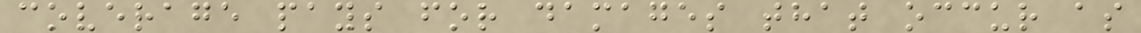coverage pays for damages that occur as
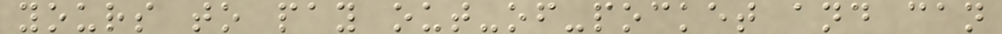yours to pay out-of-pocket and can
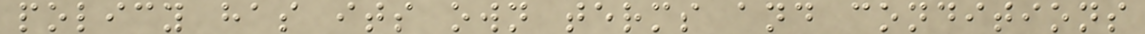policy has its own terms and conditions
